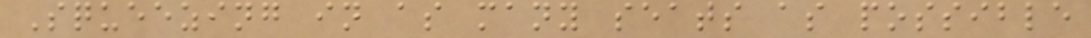Squeezing in as many seats as possible
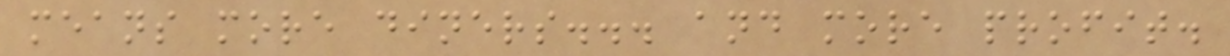means more diners... and more profit.
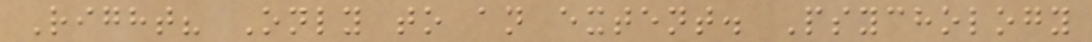Right? Only to an extent. Psychology
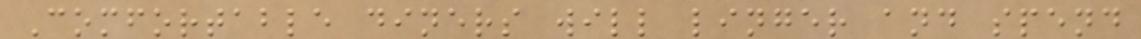Comfortable diners will linger and spend
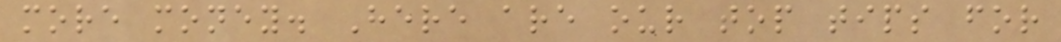more money. Here are our top tips for
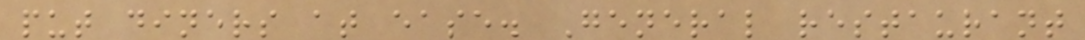put diners at ease. General restaurant
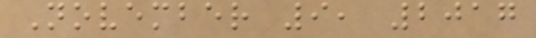November 9, 2017
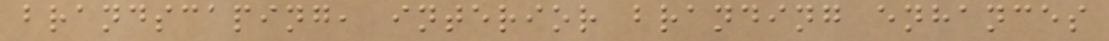brandscaping, interior branding enhances
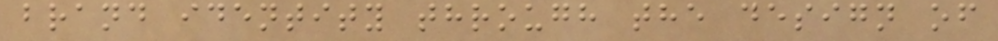brand identity through the design of
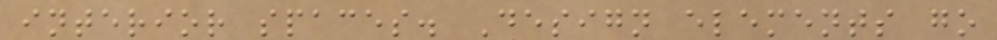interior spaces. Design elements go
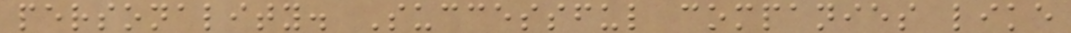personality. Successful companies like
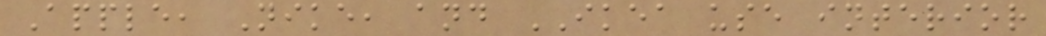Apple, Nike, and IKEA use interior
